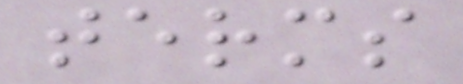terms
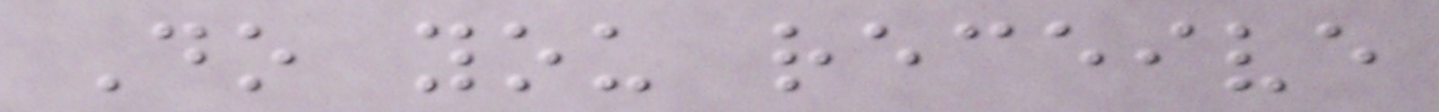Do you receive
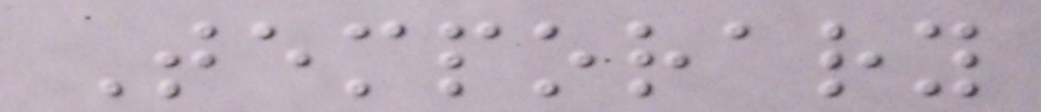Temporary
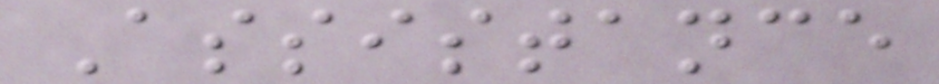Assistance
